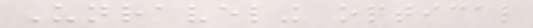Unraveling optical
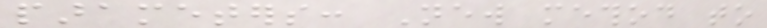parameters: New method to
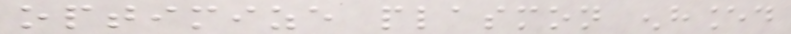optimize plasmon enhanced
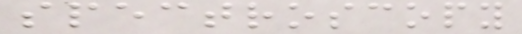spectroscopy
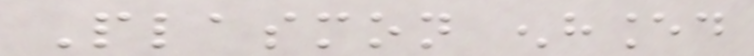Plasmon enhanced
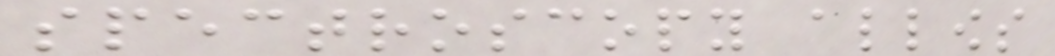spectroscopy allows
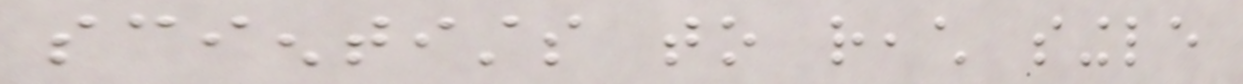scientists to reach single
